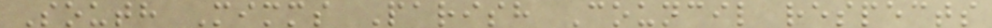South Mimms Parish Council respects
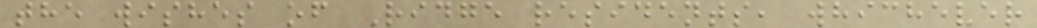the wishes of Ridge residents, whichever
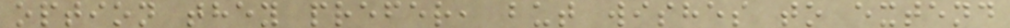option they prefer, but wishes to extend
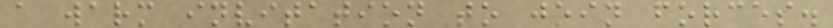a warm invitation to join forces.
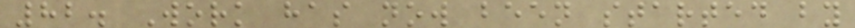82. Work has now been started by
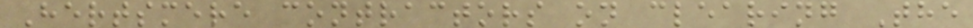Hertsmere contractors on clearing The
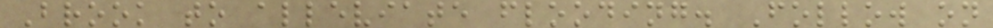Brook to alleviate flooding. Follow on
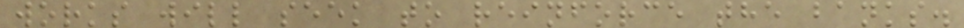works will seek to reinforce the banks.
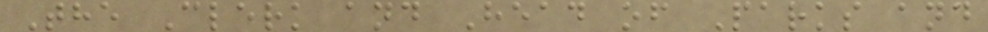The Clerk and Head of Parks and
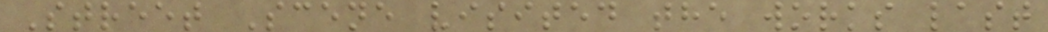Street Scene visited the works last
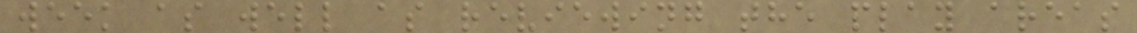week as well as reviewing the play areas
